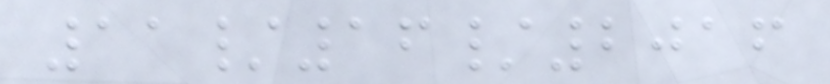11/16/2016
